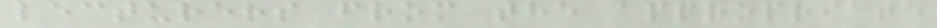lecturers from the appropriate
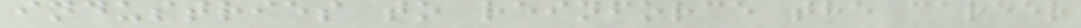industries to reinforce the career
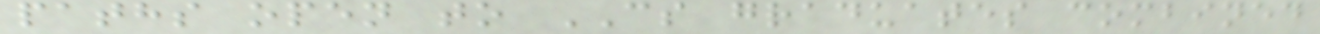paths open to CS graduates combined
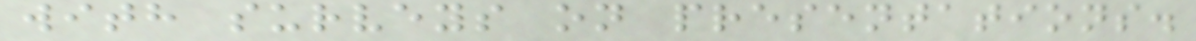with surveys on presentations.
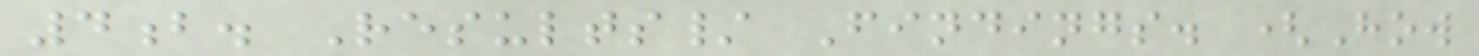4b. Results/ Findings. (How
